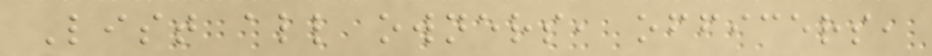List all owners, officers,
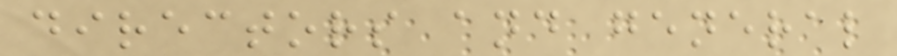directors and general
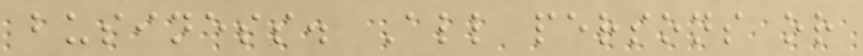business. All persons or
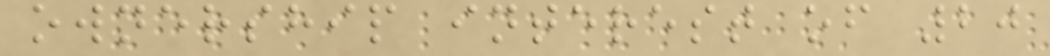ownership interest of 20
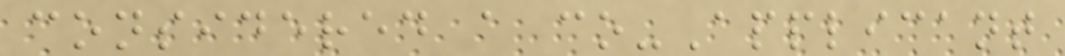considered a co-Applicant
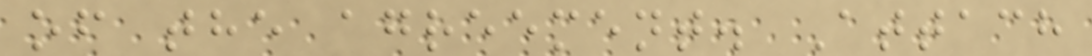of the agreement. Attach
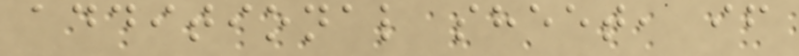additional sheet, if
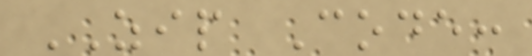ZIP Code:
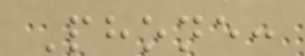Phone:
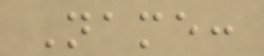Name:
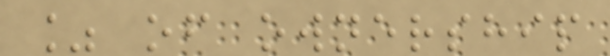% of ownership
